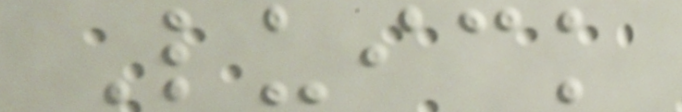Luick
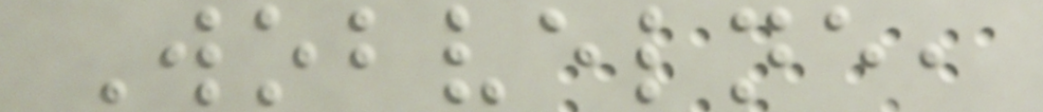Wobvelne,
